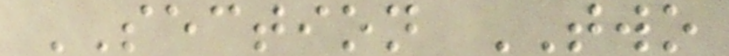SECTION TWO
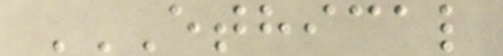ETHICAL
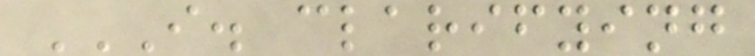I. CLARIFYING
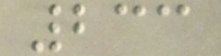233
